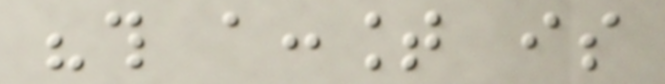"this account is
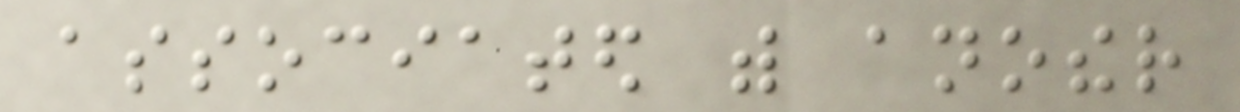associated with another
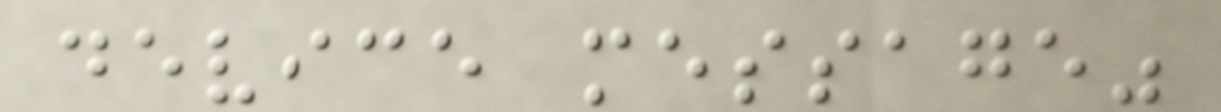device message"
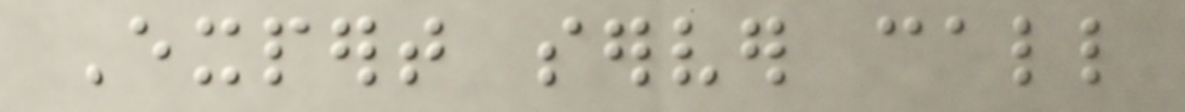Expert server call
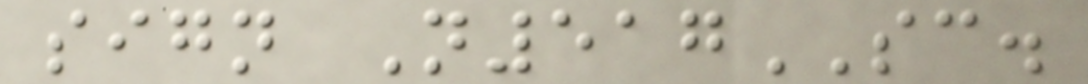sign N517SC.
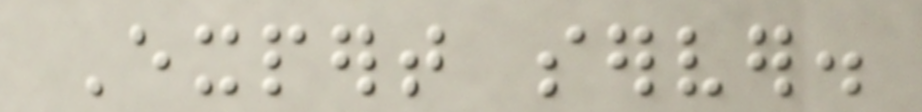Expert server.
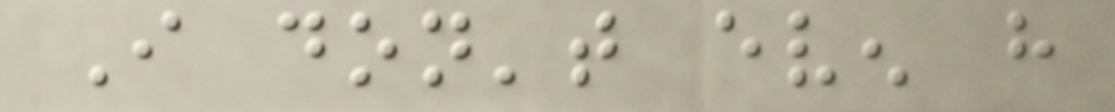I don't even have
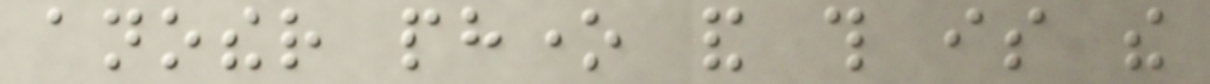another phone and this is the
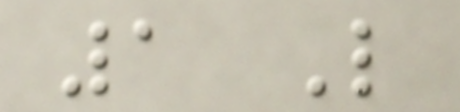1 Like
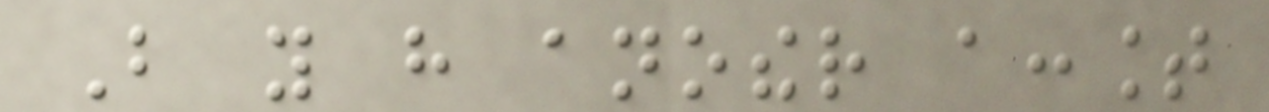But you have another account
